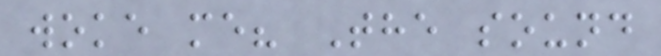woke me? The sound
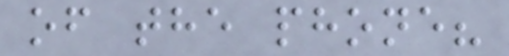of the phone?
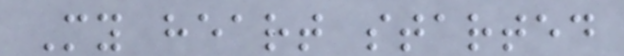My heart started
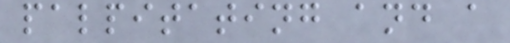palpitating and a
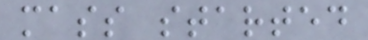mass started
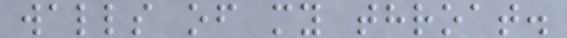walls of my throat.
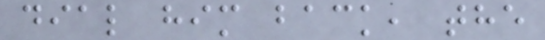dial him back, the
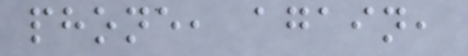phone, again,
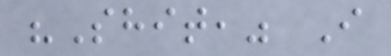"Shit," I
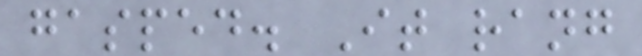gasped. It rang
